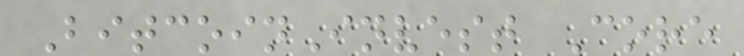BitcoinInvest Core
